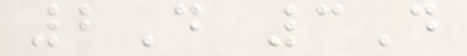2D 3D
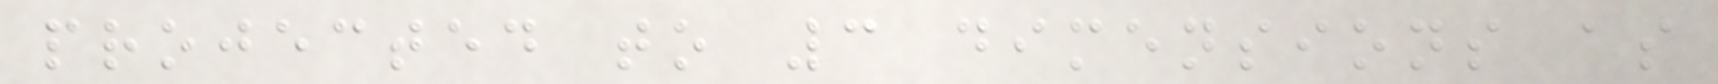projected to 3 dimensions as
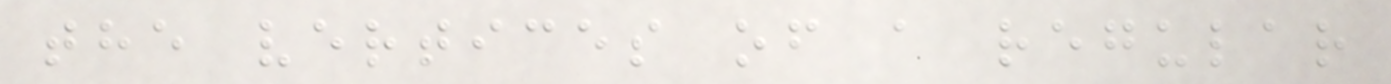the vertices of a regular
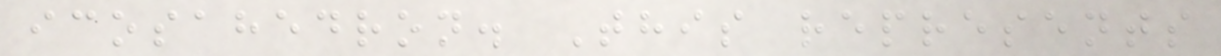icosahedron. This represents
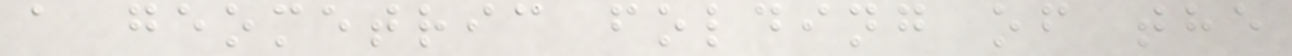a geometric folding of the
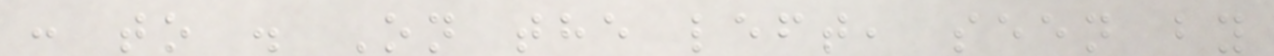: to . On the left, seen by
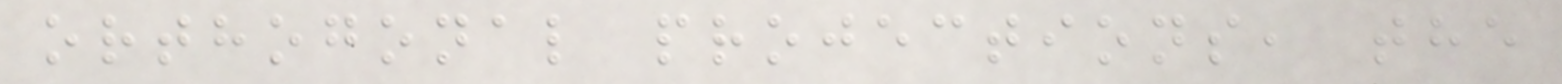orthogonal projections, the
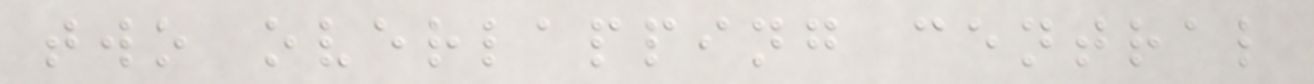two overlapping central
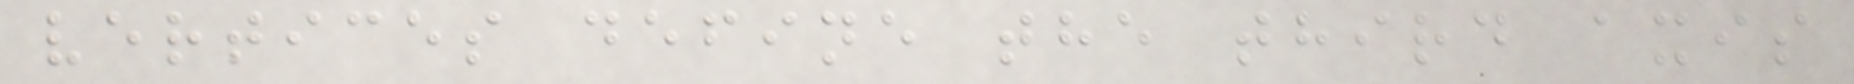vertices define the third axis
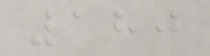180
